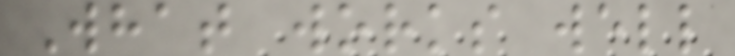What works well
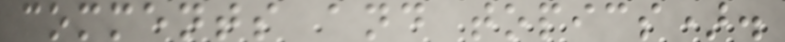comments and topics).
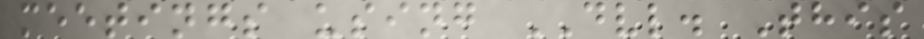meetings using DVL. This
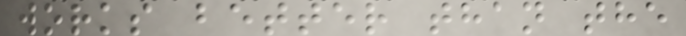works better than the
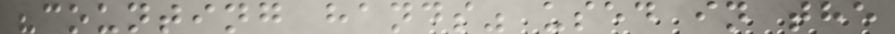"counting hands" used in the
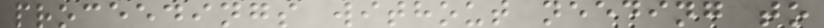proceedings without needing to
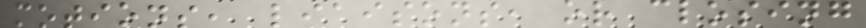motions, liaisons, or closing
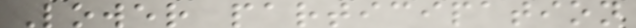Lower participation
